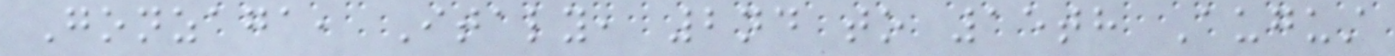Gonzaga, Italy, 2nd to 15th August
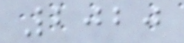2020
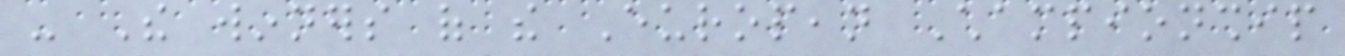- The winners of the European Championship
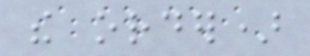the order)
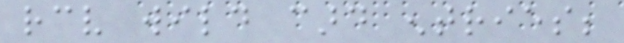receive wild card entries;
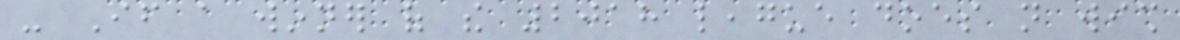- If a winner of the 2018 league does not wish
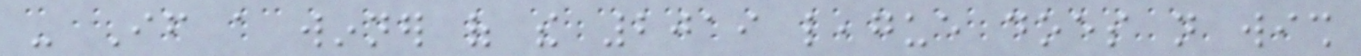- If a winner of the 2019 league does not wish
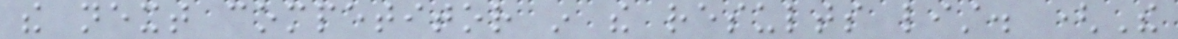the next competitor in the results list. (The
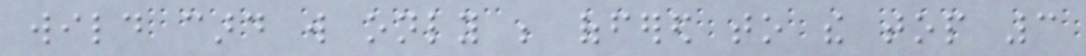wild card will only be offered to the top 3
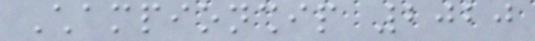Championship 2020
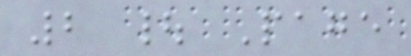2 | Page
